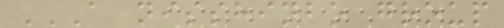A NISSHINBO GROUP
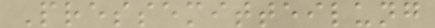Pressemitteilung
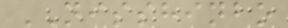NISSHINBO
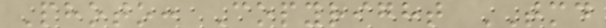Photo: Copyright TMD
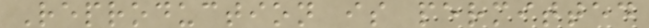Reproduction is permitted
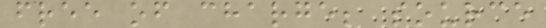free of charge; source
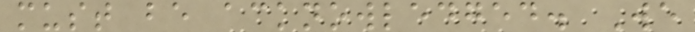must be acknowledged. We
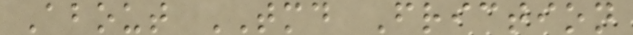About TMD Friction
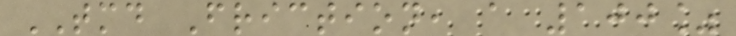TMD Friction, a 100%
